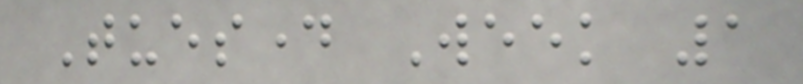Tuesday Week 1
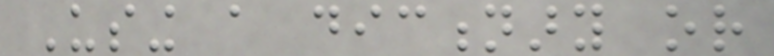Using a dictionary or
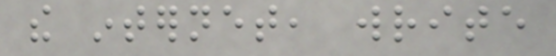the internet, write
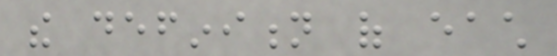the definition of each
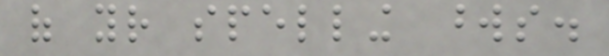of your spelling words.
